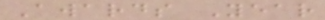Awards Year
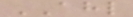AHL
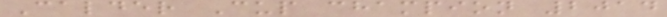Calder Cup champion 2014
